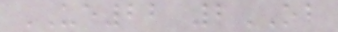UE22 2OB
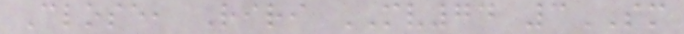Close, Riri MV74 3SM
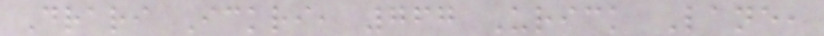Drari Ickri, 767 Urick Lane,
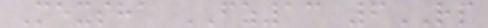Mexsha FZ13 6RP
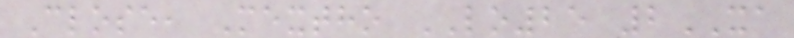Close, Mextho LO25 2XA
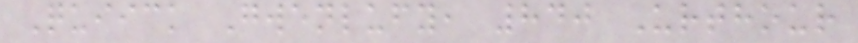Quiick Gwenlufy, 840 Urthour
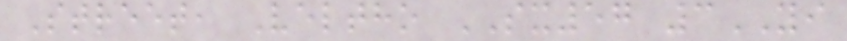Street, Veltho SX57 3YI
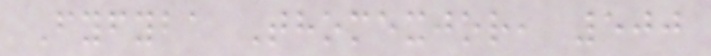Fyfyba Thomexjor, 500
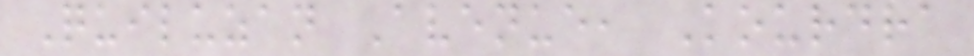Quiluzan Avenue, Kourdra
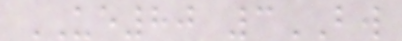UE80 3BW
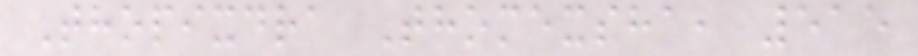Thopixdra Thomexsha, 515
